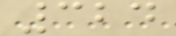324
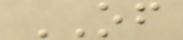OF
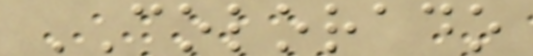COLORADO
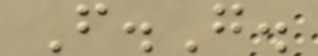F.G.
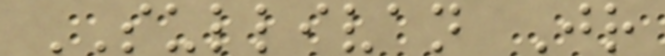SULLIVAN Jr
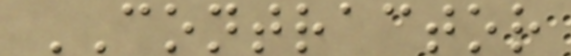CONTRACTOR
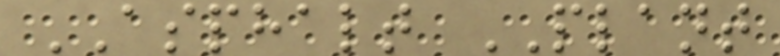ASPHALT PLANT
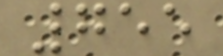755
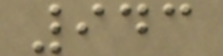943
